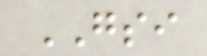GSI
